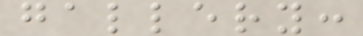gallery:
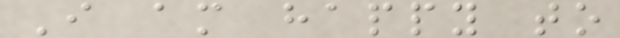I am happy to
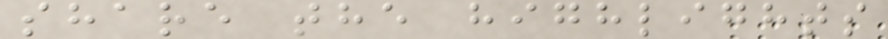share the highlights
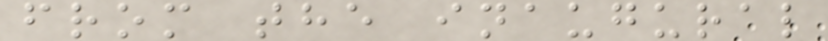from the inaugural
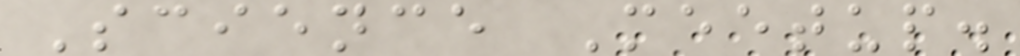Science Meetup.
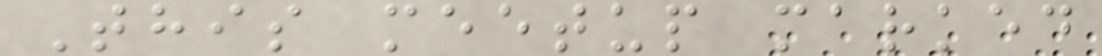This meetup marked
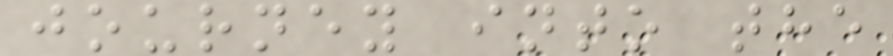journey into the
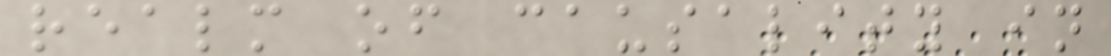realm of causality in
